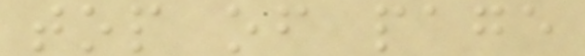top of page
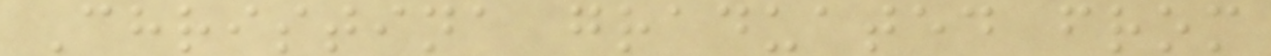Christina graduated from
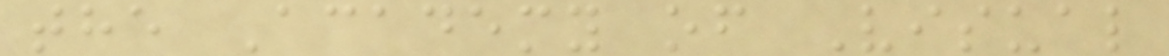the Academy of Visual
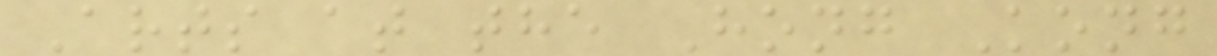Arts at the Hong Kong
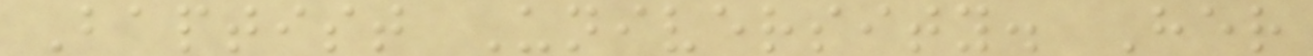Baptist University. Her
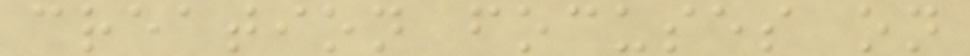creation focuses on
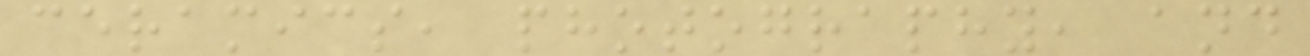ceramics, photography, and
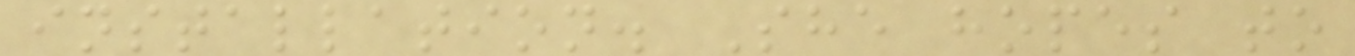installation. She hopes to
